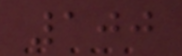100
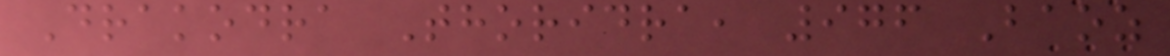Drakodra Thoridra, 976 Baoz
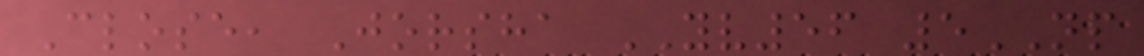Close, Jorsha YV56 5NP
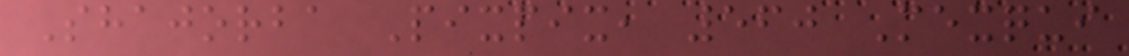Shajorba Pixpix, 560 Mexqui
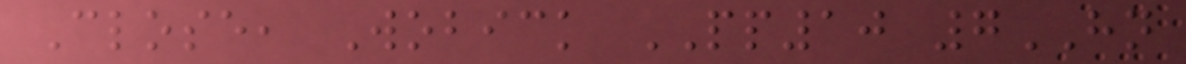Close, Wobick PP10 7HN
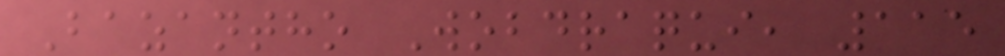Bazantho Wobdraqui, 115
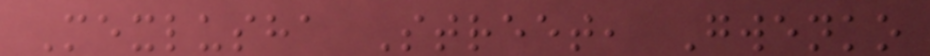Mexlusha Street, Gwenko
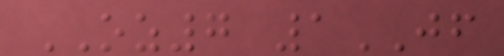OZ7 1JF
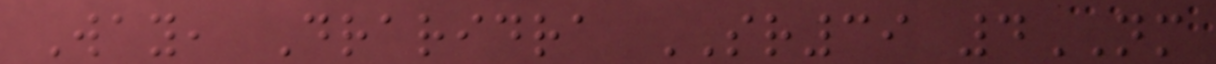Way, Draridra SR39 4NM
